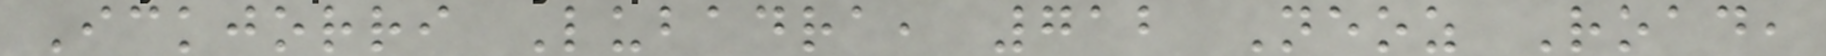Ickjorri Lubadra, 712 Neoz Road,
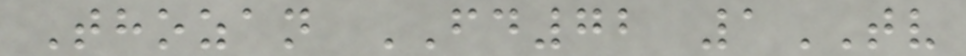Thozan FD72 1TV
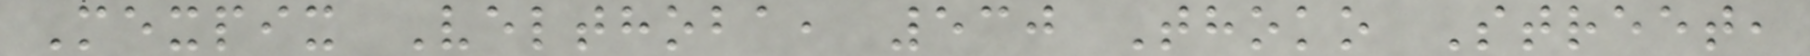Mexpix Velthoba, 530 Thoko Street,
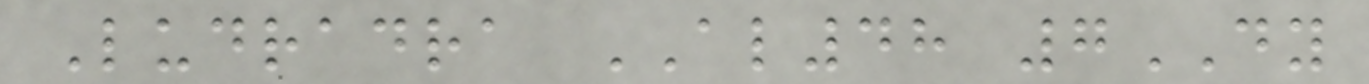Ludradra AL48 7DY
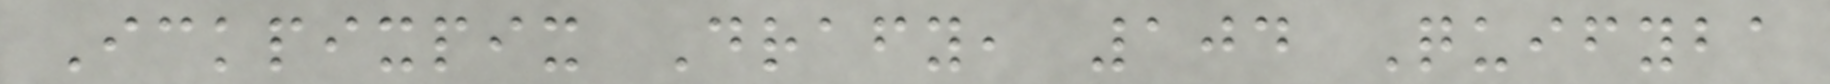Ickpixpix Drafy, 104 Quifyba
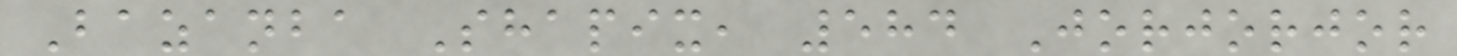Bazanba Shapix, 584 Jorjorjor
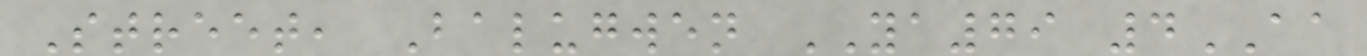Street, Balugwen YA79 4AA
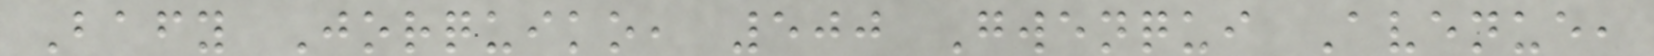Bafy Jorquiko, 500 Gwenqui Avenue,
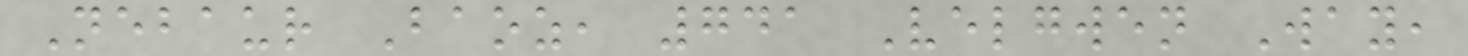Nebaur Baoz, 741 Velgwen Way,
